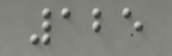125
